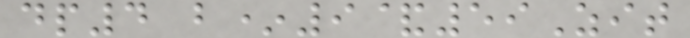dp4 b*9&59Zit
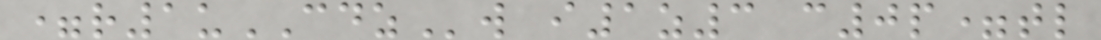=r1uCDZw i1z3 c0p=tl
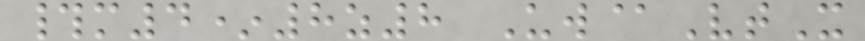#m4*8z8 Uw@VtX
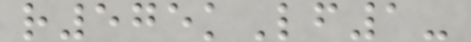r575kLf1-
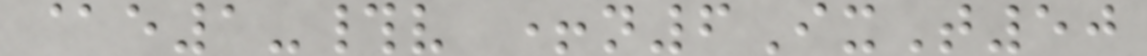@e1-#v +n6IxT50
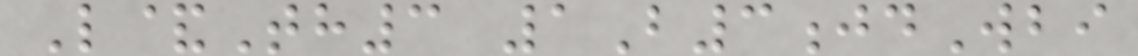L&Th3 1B3jdWbi
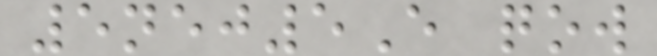5nej5E qow
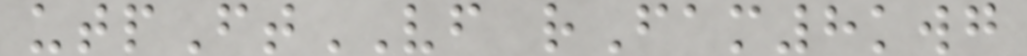utpFtVF rFam8kwg
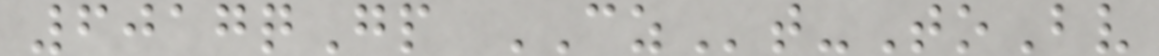6017qGp CZt-ToBv
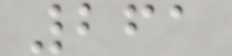261
